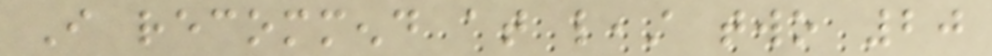I recommend at least two 20
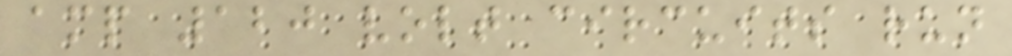amp 120 volt circuits run
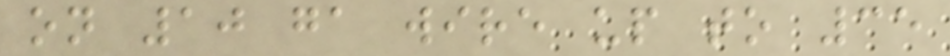on 10 ga wire up to 35
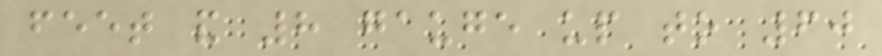feet and 8 gauge up to 60
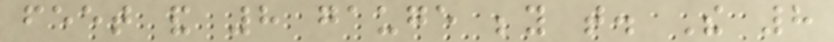feet and 8 gauge beyond that. The 8
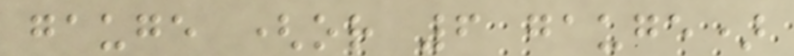gauge (or 6 gauge)
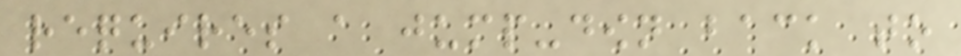requires a jump-down back to
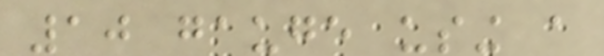10 gauge using a
